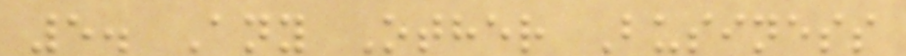5. Any Other Business
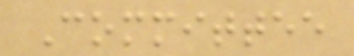Committee
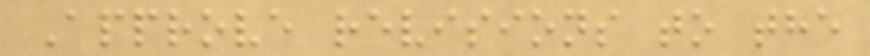Approve revisions to the
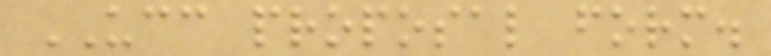UCC proposal form.
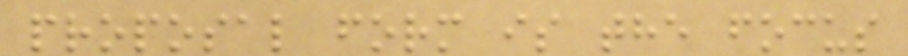proposal form is the focus
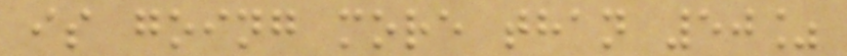is going more than 50%
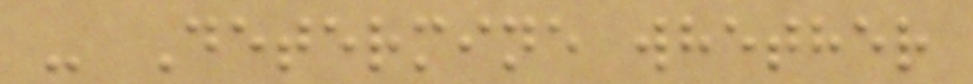- Determine whether
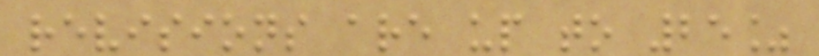revisions are up to 25%
